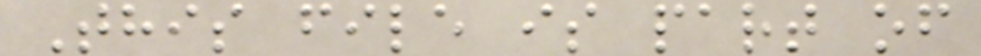This file is part of
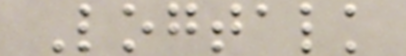Logtalk
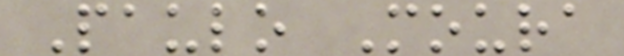Paulo Moura
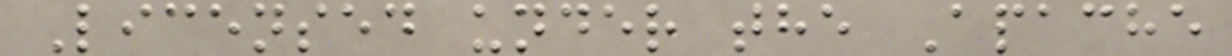Licensed under the Apache
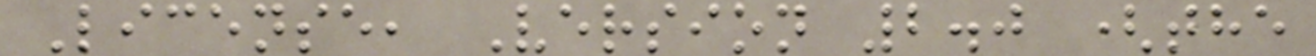License, Version 2.0 (the
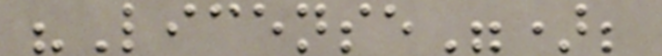"License");
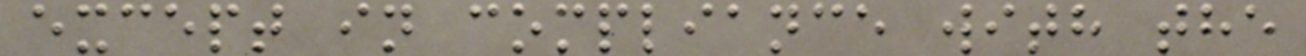except in compliance with the
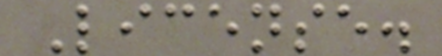License.
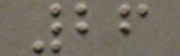26
